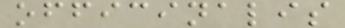officinalis
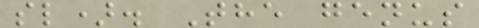sl). The genus
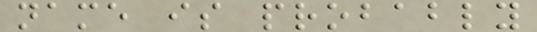name is probably
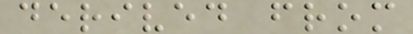derived from
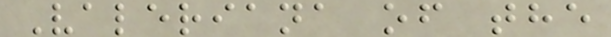Valeriana of the
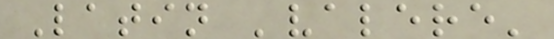Latin 'valere'
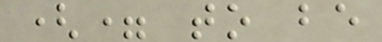(= to be
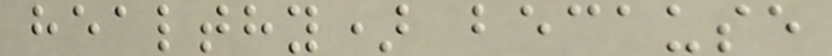healthy) because
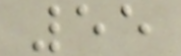55
